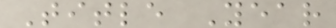Title Year
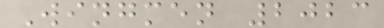Wingmen 2023
